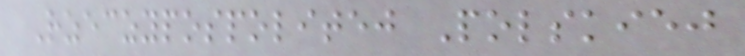Rzeczypospolitej Polskiej
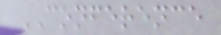CONFERENCE
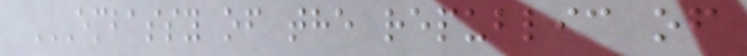EMBASSY OF THE REPUBLIC OF
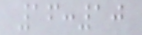16:10
